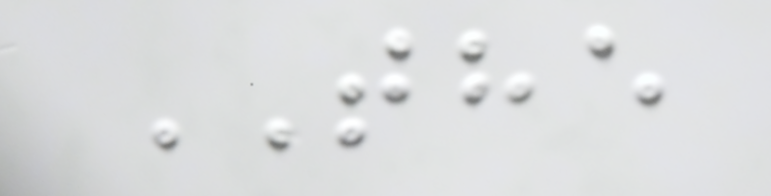THE
